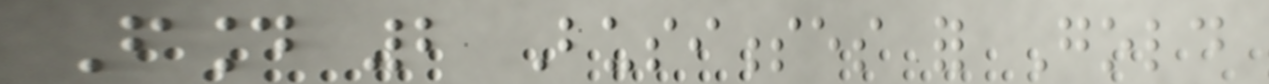Found 2 Businesses for Gold
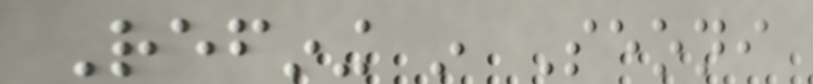Refining in Seoni
